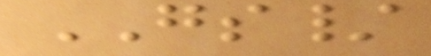GS/
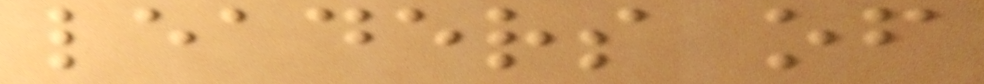leaders of
